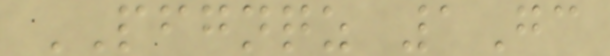PFGNQZ 1Gc
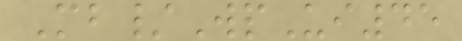Mb/WpUi45
